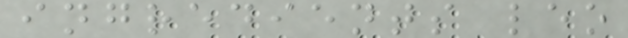ingredients leo
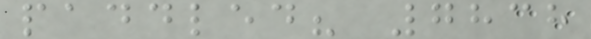paddled? 7838
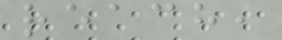reach,
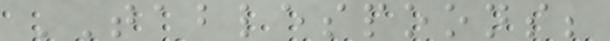TABLESPOONS;
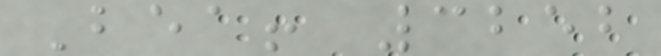Bea! 3252
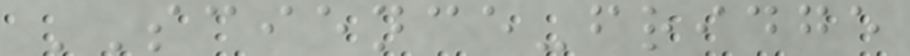SCIENCE-fridge
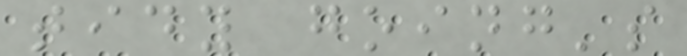tidy going's
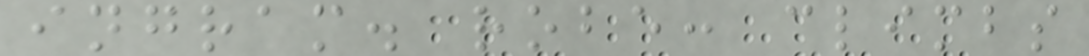ingram. robe: climbs
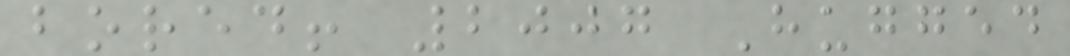bored! 2007 Hugged
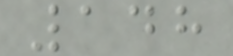148
